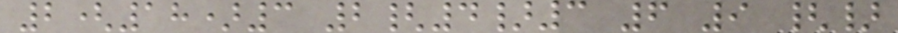2(18)3 2{4}3 6 9 {}
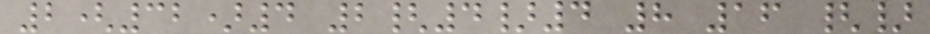2(32)4 2{4}4 8 16 {}
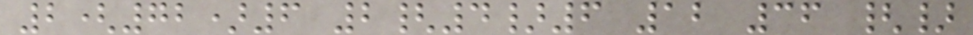2(72)6 2{4}6 12 36 {}
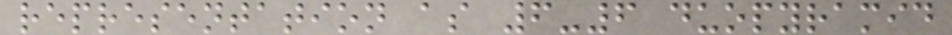representation as 6-6 duopyramid
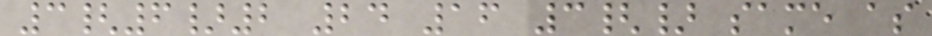3{6}2 24 16 3{} same as
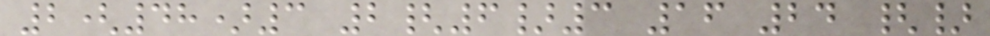2(48)3 2{6}3 16 24 {}
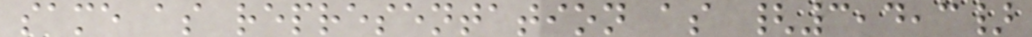same as representation as {3,4,3}
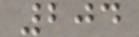204
